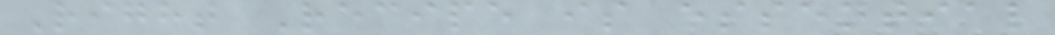Right Recipe is essential
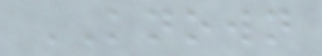KNOWN
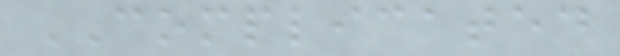COMPLICATED
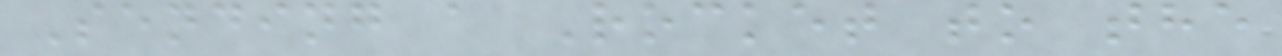Sending a Rocket to the
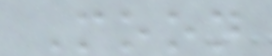Moon
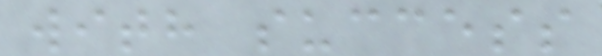with success
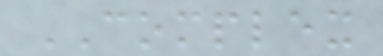COMPLEX
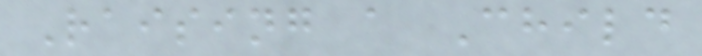Raising a Child
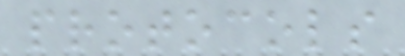protocols
